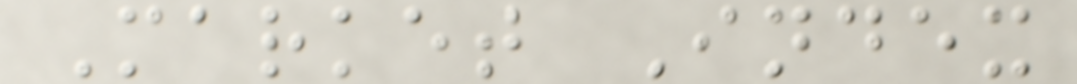Market Index
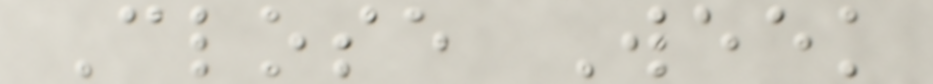Close Week
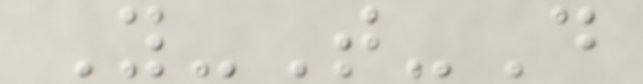Y-T-D
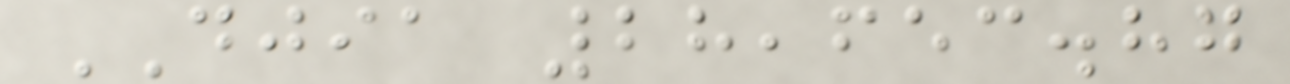DJIA 28,653.87
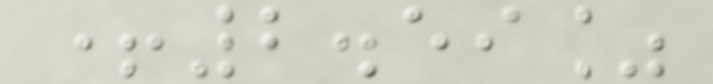+2.59%
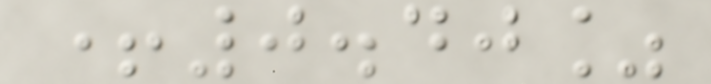+0.40%
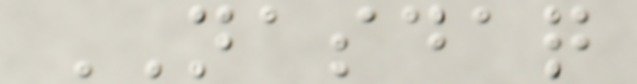NASDAQ
